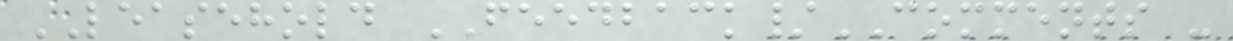LEASEHOLD FEEDBACK/COMMENTS -
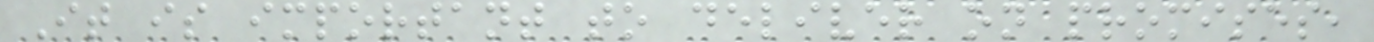It is important to deliver on promises,
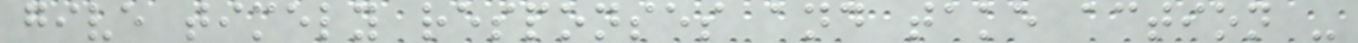give timely responses and take action -
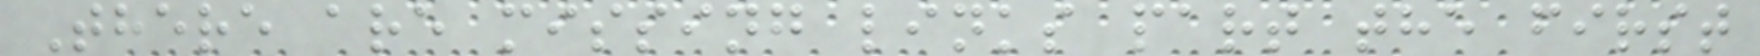There are missing links part the first
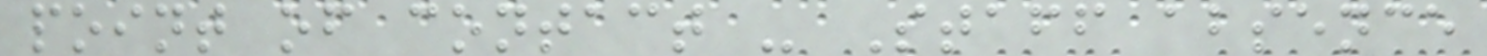point of contact - Staff absence
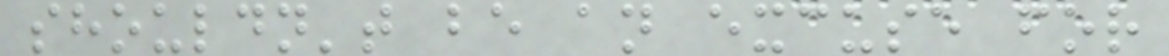shouldn't be an excuse for
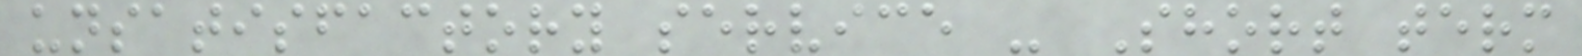unsatisfactory service - Short term
